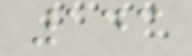143
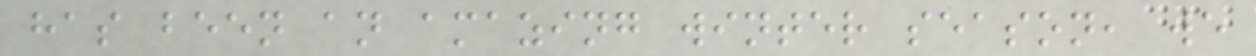has been an amazing winter season, we
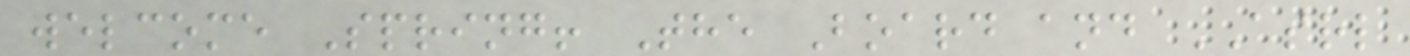welcome Spring! The Board and ASRL
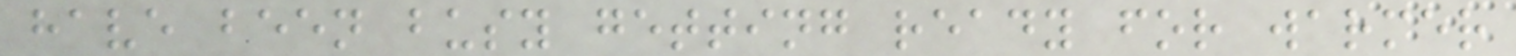have been busy getting ready for warmer
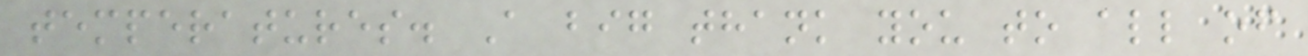temperatures. A big thank you to all of
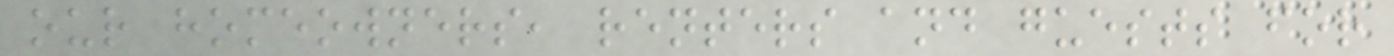our homeowners, renters and guests for
